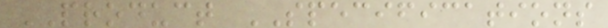PRODUCT SPECIFICATIONS
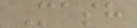Mash
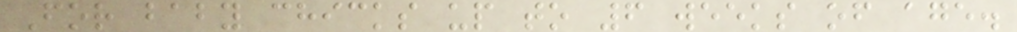For baby chicks up to 6 weeks of age.
